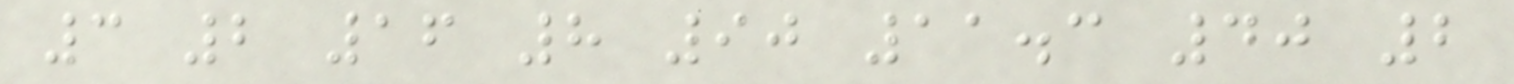3 2 16 8 90 11.3 40 2
